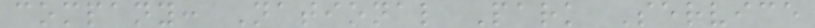company: National Park Service
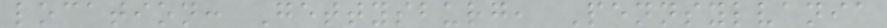location: Gettysburg, Pennsylvania
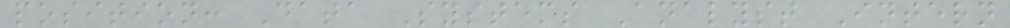position: Data Systems Analyst Intern
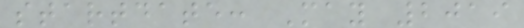startdate: May 2019
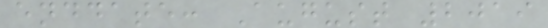enddate: August 2019
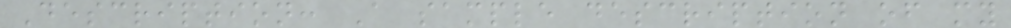Description: A sample description of my
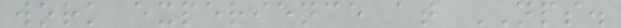work experience at NPS.
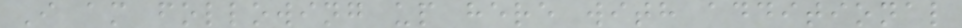I am following up here with additional
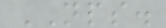NPS.
